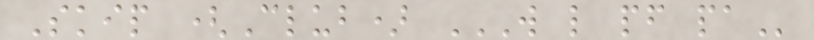Skip (Club) W L PF PA
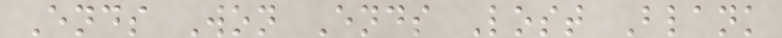Ends Won Ends Lost Blank
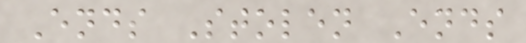Ends Stolen Ends
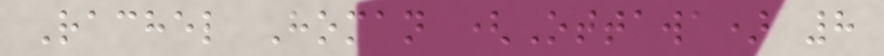Rachel Homan (Ottawa) 8
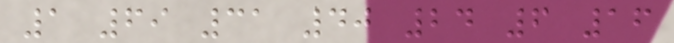1 69 31 40 24 6 16
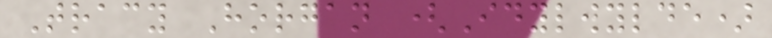Tracy Horgan (Idylwylde)
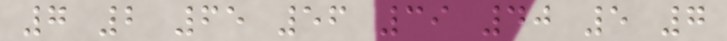7 2 65 56 39 40 5 7
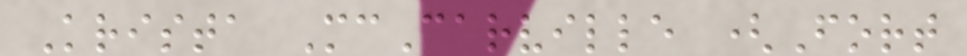Krista McCarville (Fort
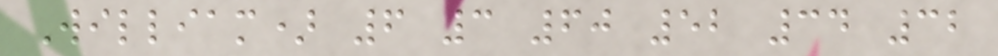William) 6 3 60 52 34 32
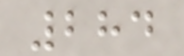284
